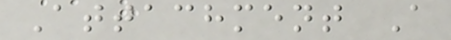Attachment A
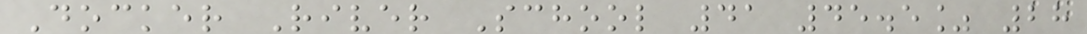Docker River School 41 45.5% 28
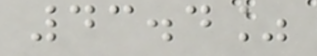43.4%
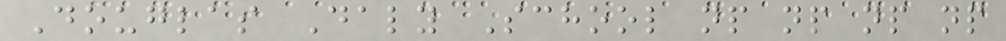Douglas Daly School np np np np
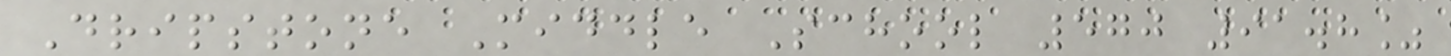Dripstone Middle School 570 91.8%
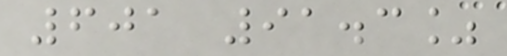601 91.3%
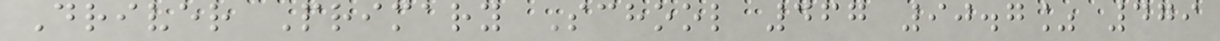Driver Primary School 467 90.7% 479
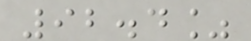92.4%
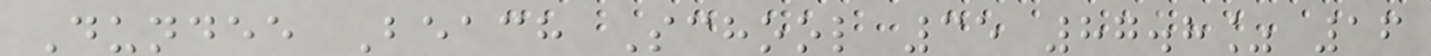Dundee Beach School 35 87.8% 16
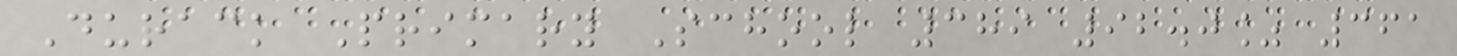Durack Primary School 389 92.0% 361
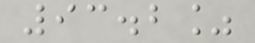93.2%
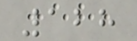128
